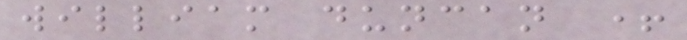william duncan +
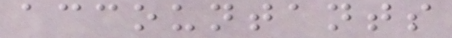accountants
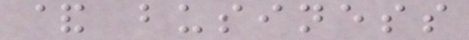& business
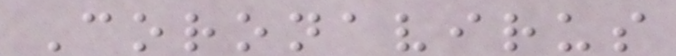Coronavirus
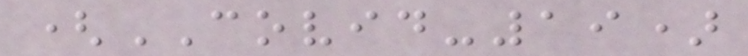(COVID-19)
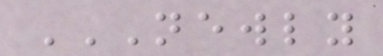NEWLY
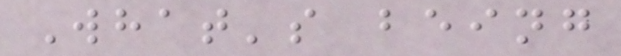What's being
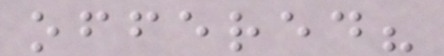offered?
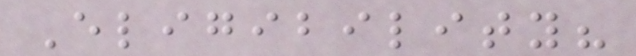Eligibility?
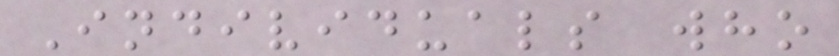Individuals who
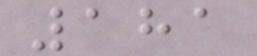181
